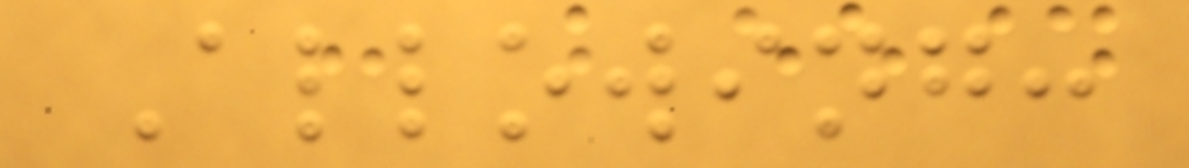Allowing:
